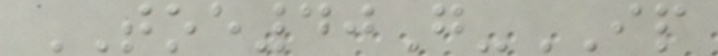TOE40G-IP
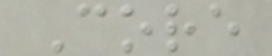Core
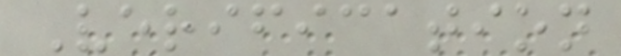Verification
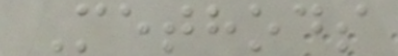Methods
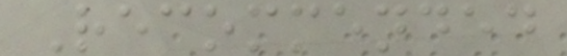Recommended
